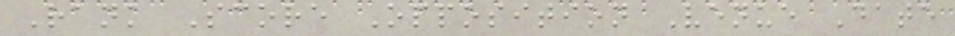Rank Score Opposition Venue Date
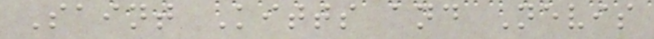Saint Kitts and Nevis
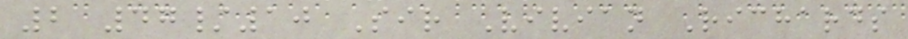2 47/10 Sir Vivian Richards
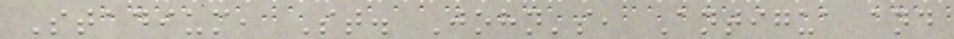Stadium, St. John's, Antigua and
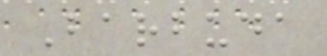Barbuda
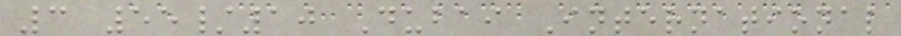3 55/10 Dubai International
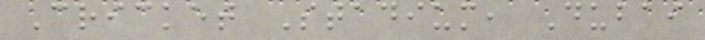Cricket Stadium, Dubai
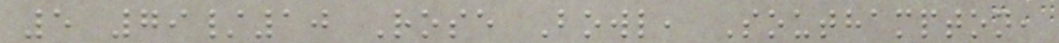5 79/10 Rose Bowl, Southampton,
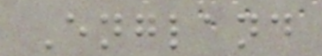England
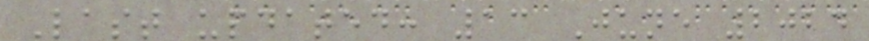Last updated: 13 June 2024
